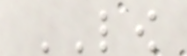LOW
